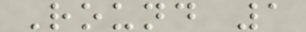Round 1
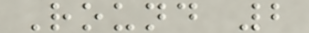Round 2
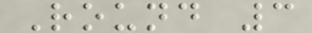Round 3
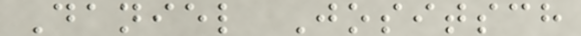Daniel Jositsch
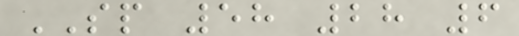SP 58 28 6
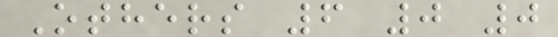Others 6 0 0
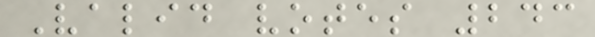Valid votes 243
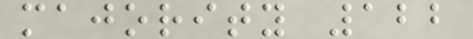majority 122
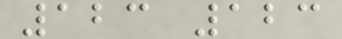123 123
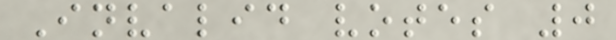Invalid votes 0
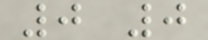0 0
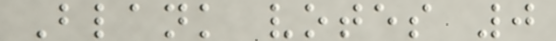Blank votes 0
